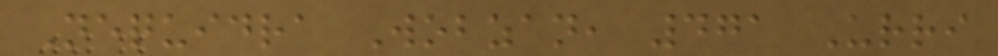Nequidra Wobzan, 471 Urri
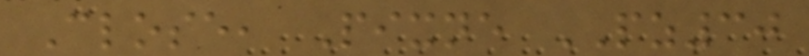Close, Pixne PZ30
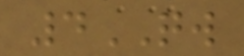4QW
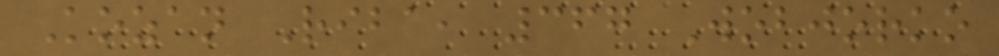Kozan Riba, 367 Wobjorko
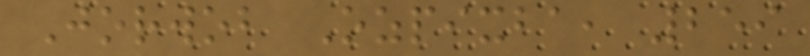Jorwob Ozpixba, 259
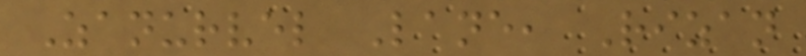Zanurvel Lane, Rizan
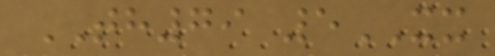TH79 5XX
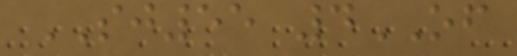SJ55 4OF
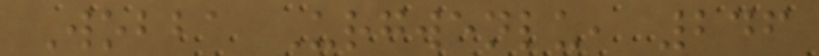Wobba Urgwenlu, 246
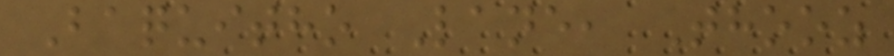Baquitho Lane, Thooz
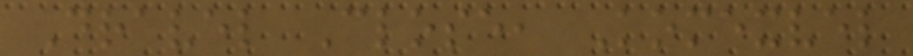Dravel Close, Komexvel
